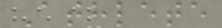Athlete
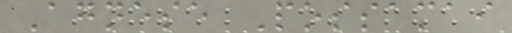Agnese Possamai
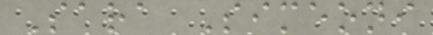Sara Simeoni
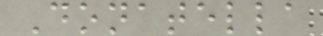Donatella
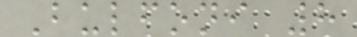Bulfoni 8
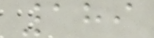189
